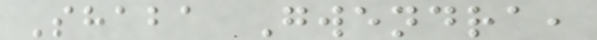Shaba Gwendra,
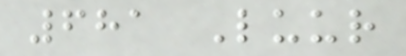681 Luur
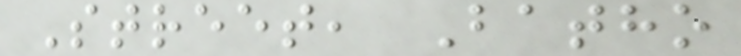Street, Batho
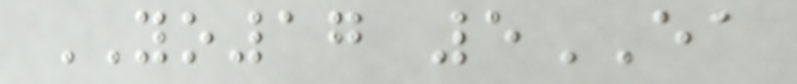YO17 5EA
